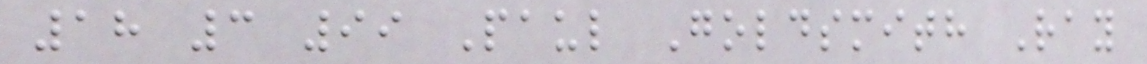18 3 99 Paul Goldsmith Ray
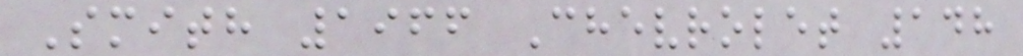Smith 1966 Chevrolet 148
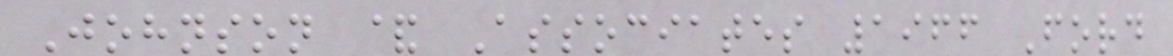Johnson & Associates 1966 Ford
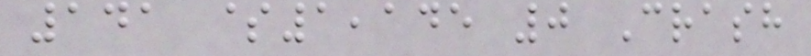141 $1,145 0 Crash
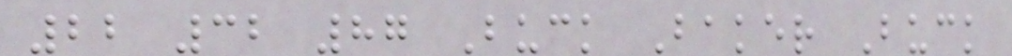22 32 87 Buck Baker Buck
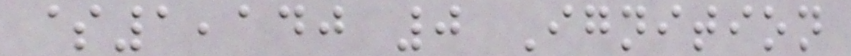$1,140 0 Ignition
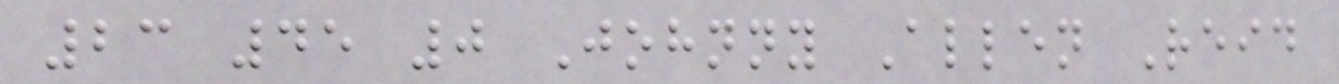23 45 0 Johnny Allen Reid
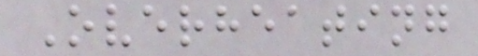Overheating
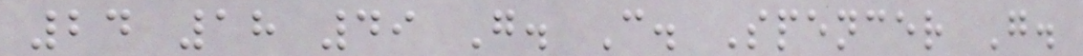24 18 49 G. C. Spencer G.
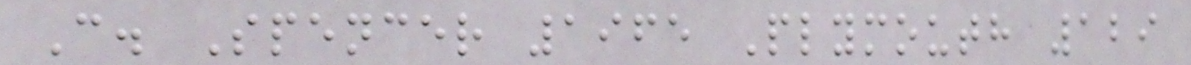C. Spencer 1965 Plymouth 129
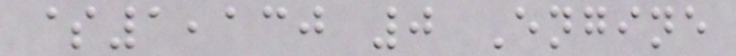$1,130 0 Engine
